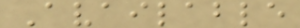Available
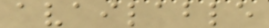available
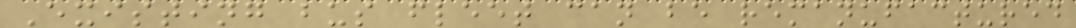Existing bus fleet can be remanufactured
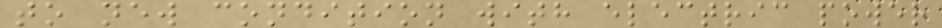to new condition with electric power
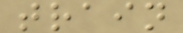train
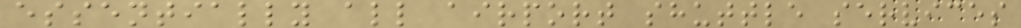essentially all airport shuttle services
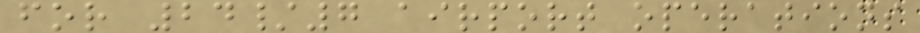for 24/7 airport operations
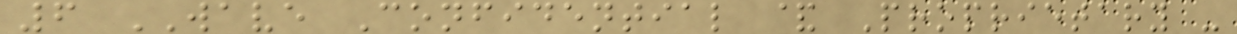6 WAVE Confidential & Proprietary -
